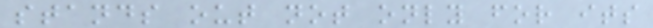stands out not only for its
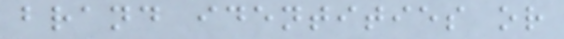brand identities or
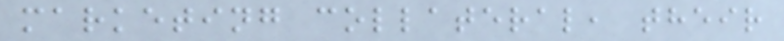marketing collateral, their
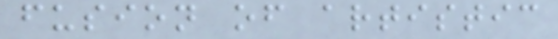fusion of artistic
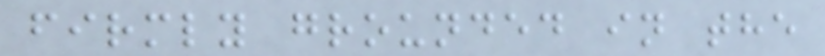firmly grounded in the
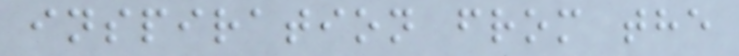inspiration from the
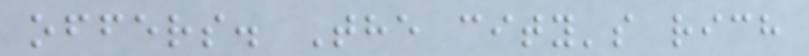offers. The city's rich
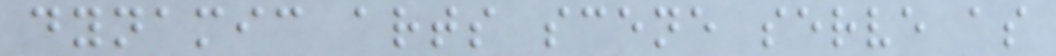dynamic arts scene serve as
